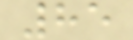85
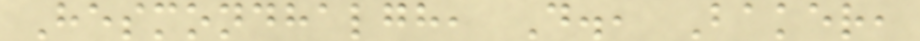Hesmondhalgh, D., Baker,
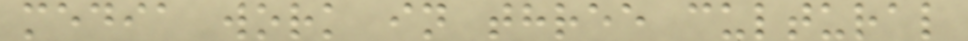media work in three cultural
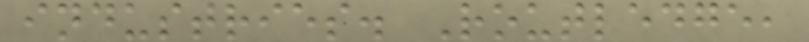industries. Routledge,
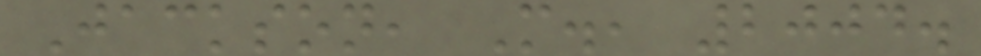Jackson, M., 2004.
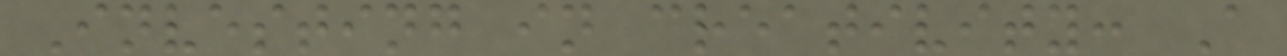Investing in creativity: A
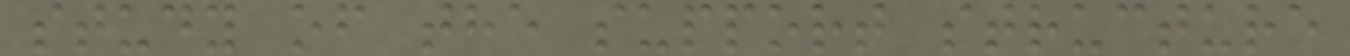study of the support structure
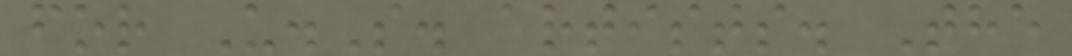for U.S. artists. The
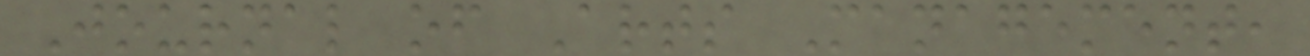Journal of Arts Management,
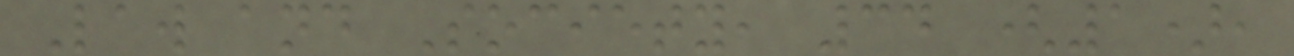Law and Society, 34 (1),
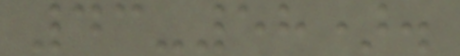43-58).
